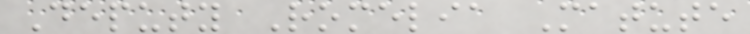Deputy Romelia Matute
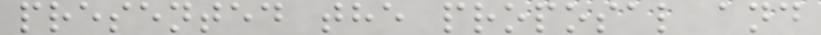presented the proposal and
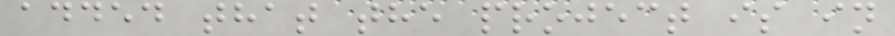added that the project is in
